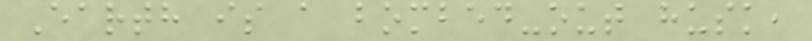Earth is a bombed-out husk,
